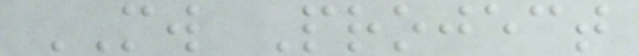MW Project
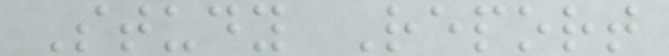Study Report
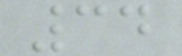34
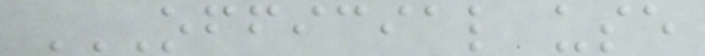OFFICIAL USE
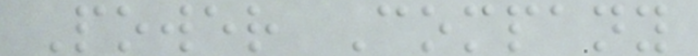Power Company
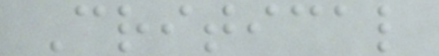Critical
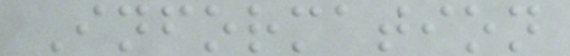Information
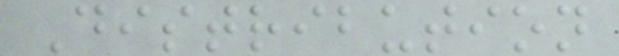Distribution
